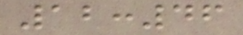12:46
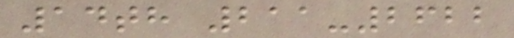14th 211-2622
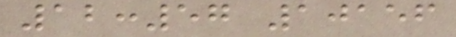12:57 10156
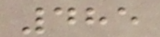485
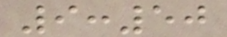9:50
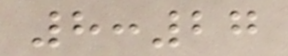8:27
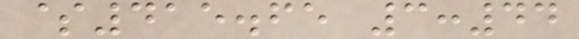$415.65 3:44
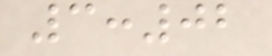3:02
